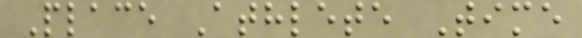Place Athlete Time
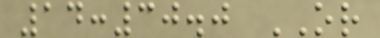14:30.0 OR
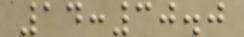14:30.0
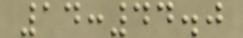14:44.0
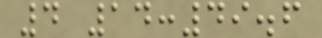4 14:49.6
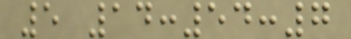5 14:54:7
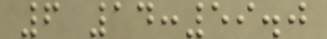6 14:59.0
